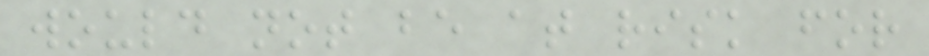would not be at risk for
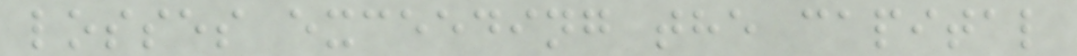losses exceeding the capital
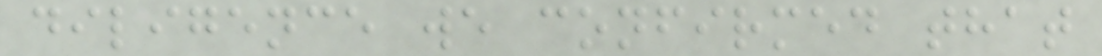diligence we confirmed that
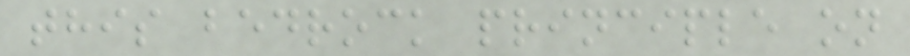this bedrock principle on
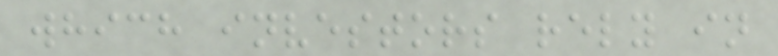which investors rely in
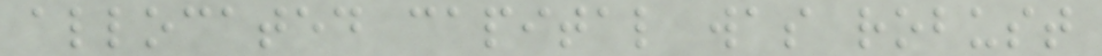allocated capital was robust
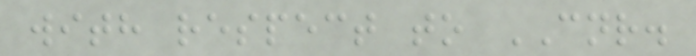with respect to CNR.
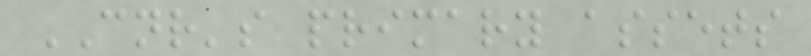CNR's primary assets
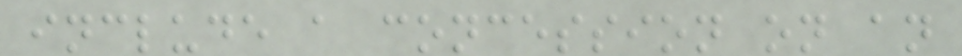include a concession on an
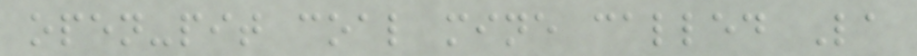open-pit coal mine called La
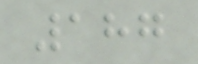187
